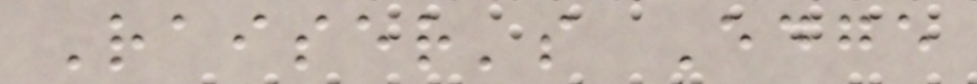Raiser's Edge
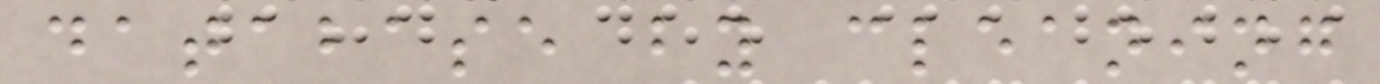database by cleaning
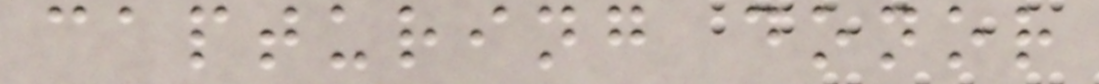capturing donor
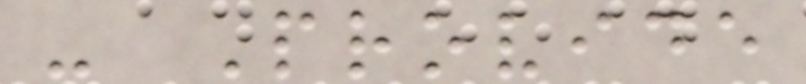- Provide
